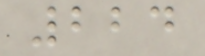224
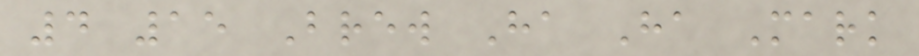4 15 Brew Ha Ha Mark
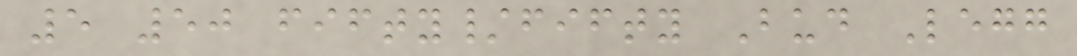5 50 fifty/fifty Bud Legg
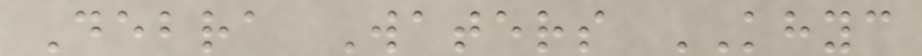Debra Waters KHYC
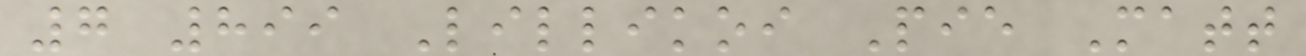7 899 Lillikoi Pie Matt
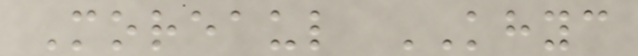Moreaul KHYC
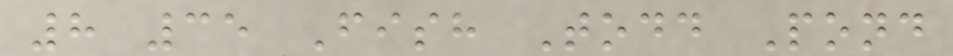8 35 Fish Todd Pond
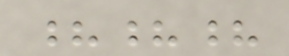???
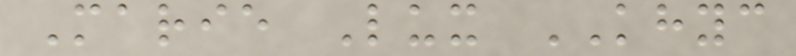Marie Lux KHYC
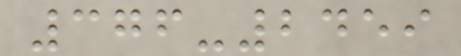376-2459
